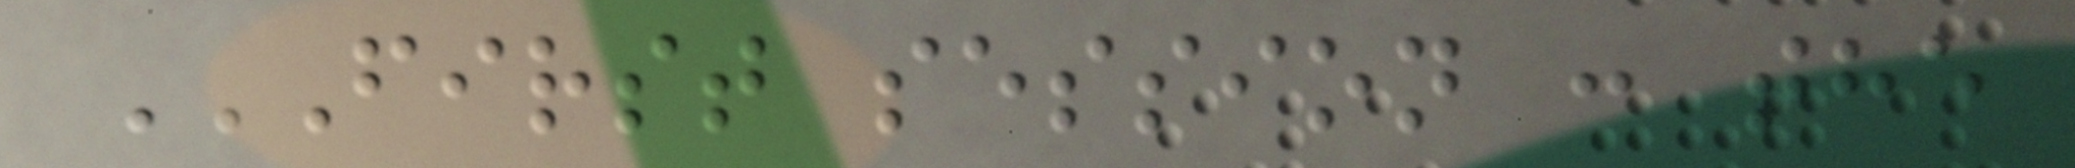FIRST SESSION : THE
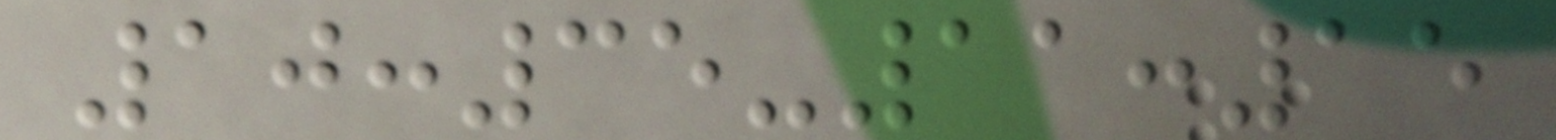10:35-11:15
